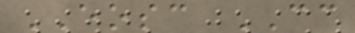EOSC CC
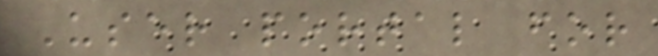User portal for
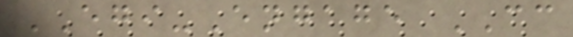EGI-Engage CC
